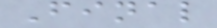Final
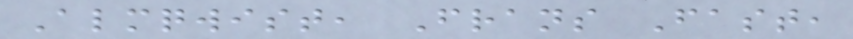Almqwist, Frans Fast,
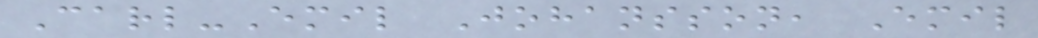Carl-Emil Johansson, Emil
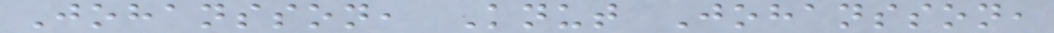Johansson, Knut Johansson,
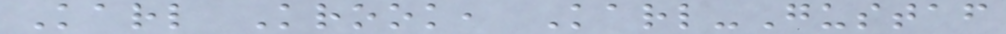Karl Krook, Karl-Gustaf
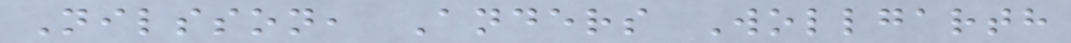Nilsson, Anders Wollgarth
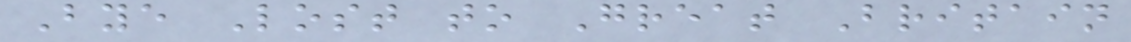Bye Lost to Great Britain
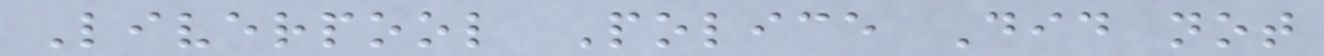Liverpool Police Did not
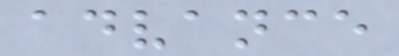advance
